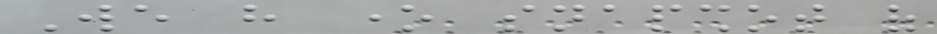We have one snapshot of
